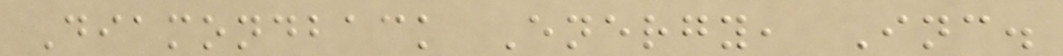Diamondback Energy, Inc.
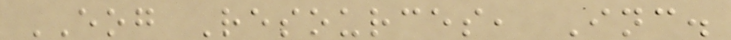EOG Resources, Inc.
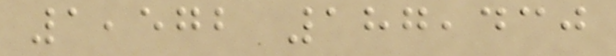1,572 187,430
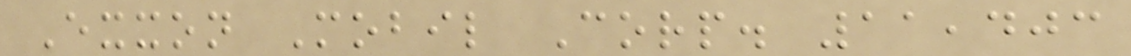Exxon Mobil Corp. 11,403
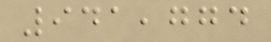941,774
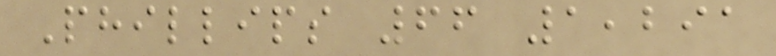Phillips 66 1,291
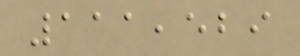111,529
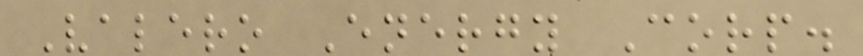Valero Energy Corp.
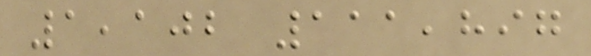1,102 111,897
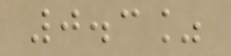0.3%
